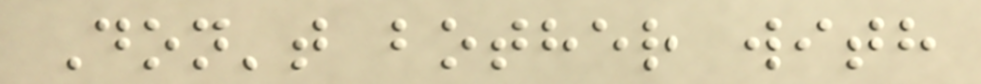Don't bother with
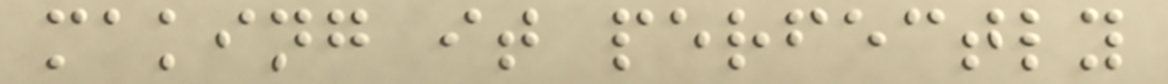making it perfectly
